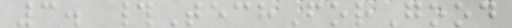3. #TechForGood
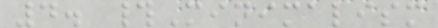4. #Minimalism
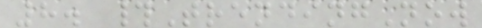8. #TrendingNow
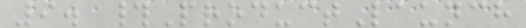9. #ProductLaunch
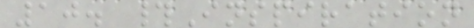10. #Inspiration
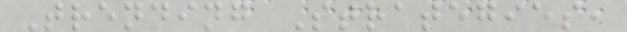Trending Strategies,
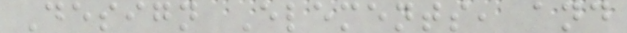Design Elements, and
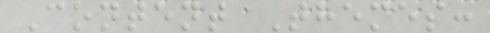Content Themes:
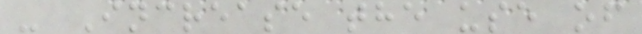- Increase the use of
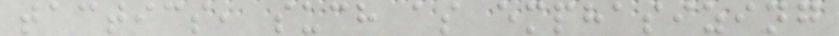tactics, such as emphasizing
